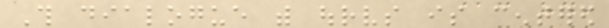This dialogue with ourselves is centered
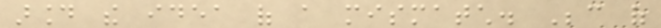around the idea of a mismatch. Because of
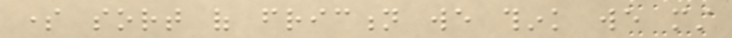some sort of friction we think we must
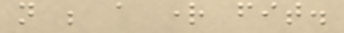not be a right fit.
